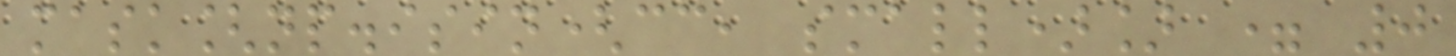mask[np.isin(cc, small)] = 0
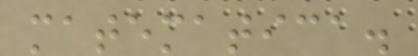matematica.
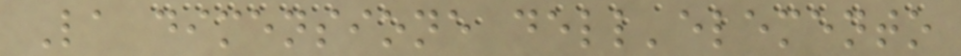La dimensione dell'elemento
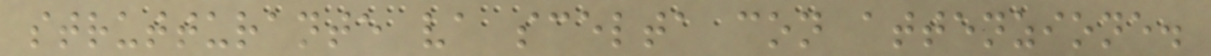strutturante va scelta con attenzione.
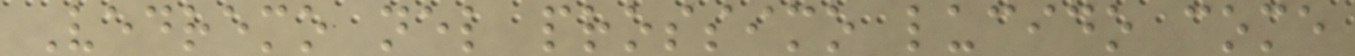Vedremo nel prossimo lucido come
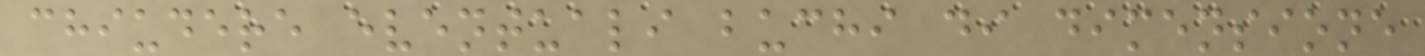chiudere eventuali buchi di dimensione
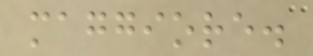maggiore.
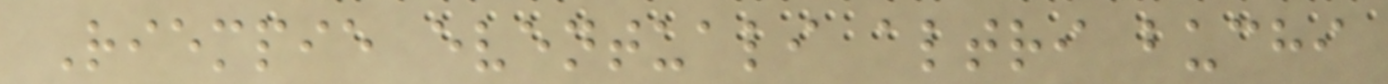Riempie eventuali altri buchi
